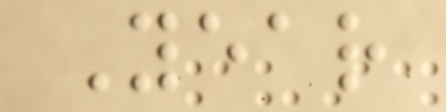Year
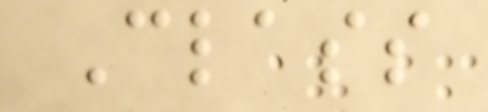Class
